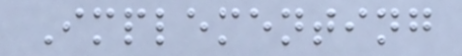Implementing
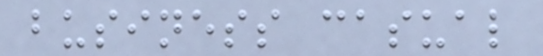business casual
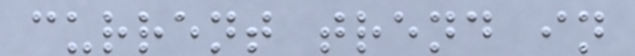current trend in
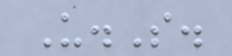U.S.
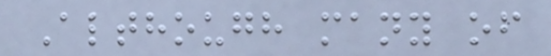Although many of
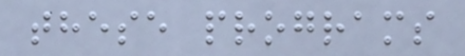these programs
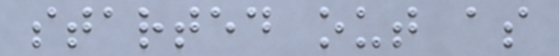started out as
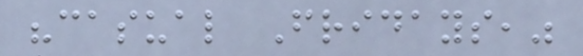"casual Fridays,"
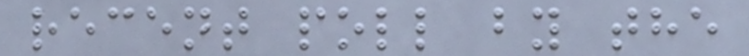recent poll by the
